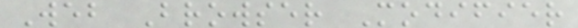Web Browser Modifier
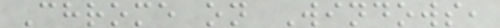Chrome on Windows,
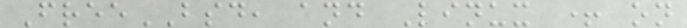FreeBSD, and Linux + on
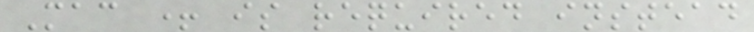Mac + is required instead
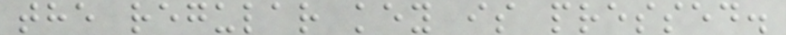the regular key is pressed.
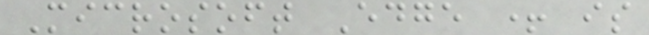Microsoft Edge + is
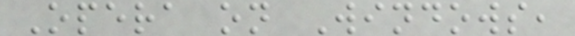Opera on Windows,
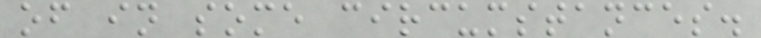of in some circumstances.
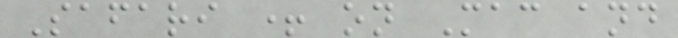Safari + on Mac and
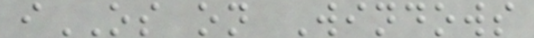iOS on Windows
